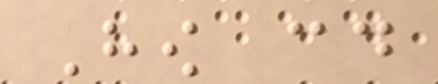How could
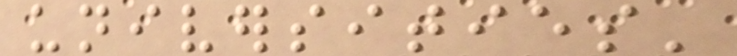universities'
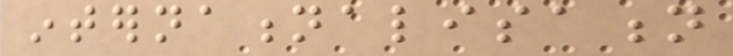internationalisation
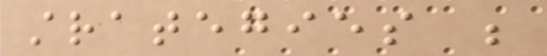strategies be
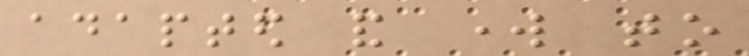adapted and work to
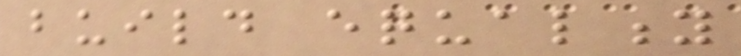build equality
